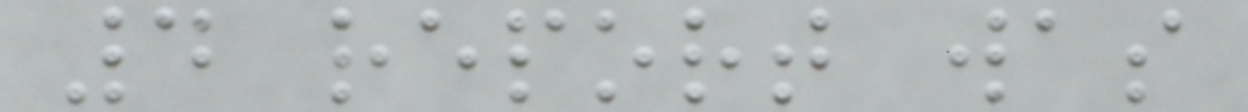4 report was
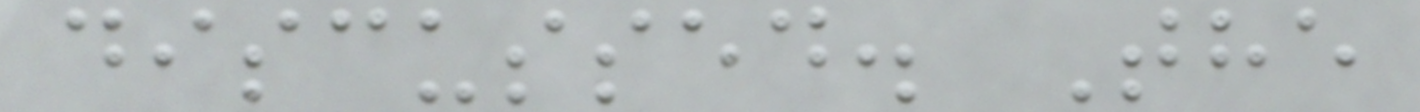discussed. The
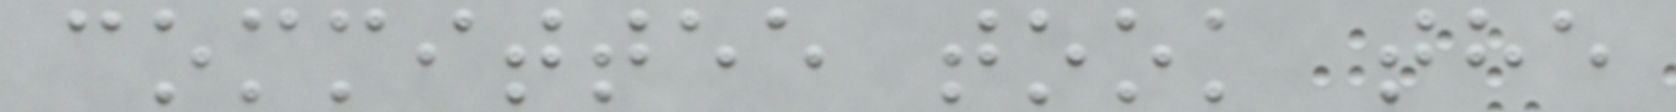committee took the
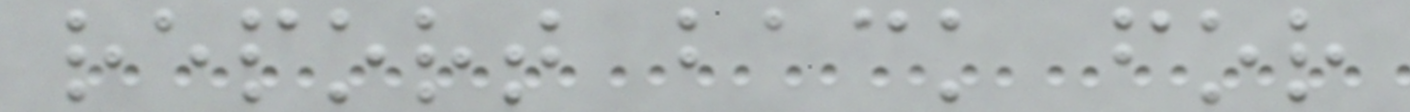report back for
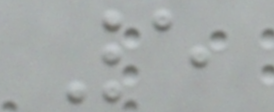5
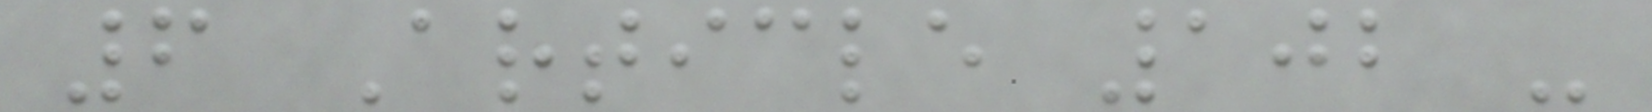6 Article 102 -
